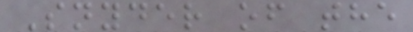Snyder of the
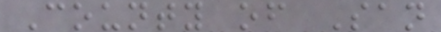County of San
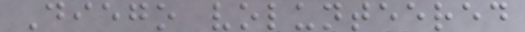Diego volunteered
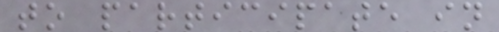to participate in
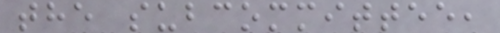the subcommittee,
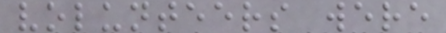volunteers were
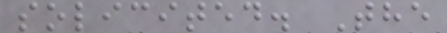solicited. The
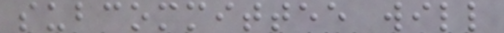subcommittee will
